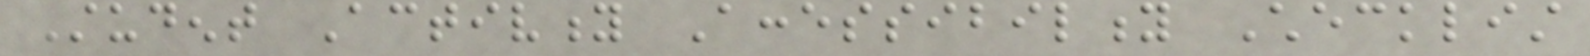Student Activity Accessibility Checklist
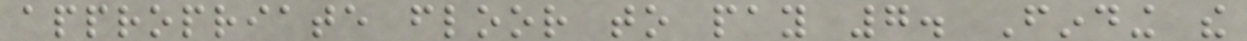appropriate floor to pay 7. Finding the
